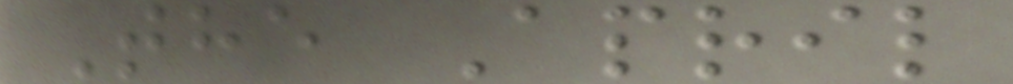The April
